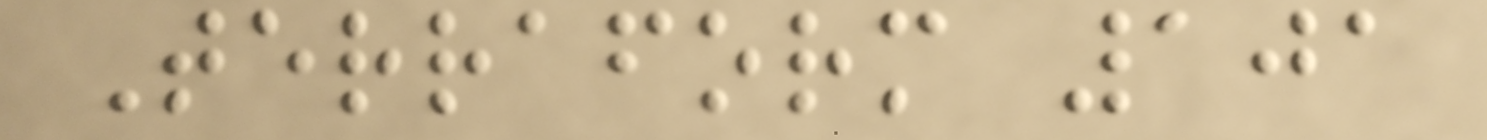Terraform 101
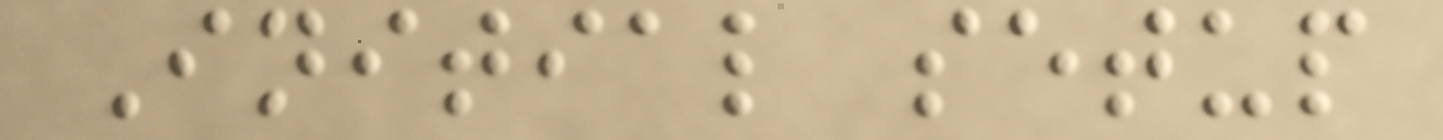Initial setup
